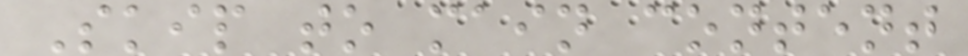Skip to main content
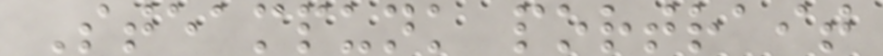Steampunk portrait
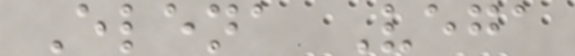Elena Vega
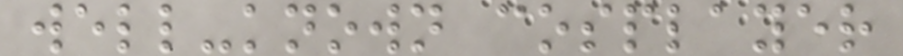well-known cosplayer
